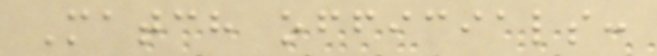Match officials:
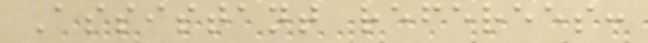Assistant referees:
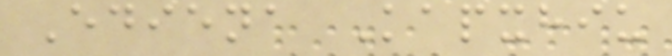Ediena Kapxhiu
